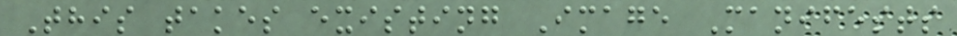This takes existing Image Manifests
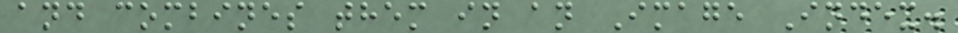and combines them in an Image Index.
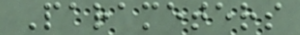Parameters
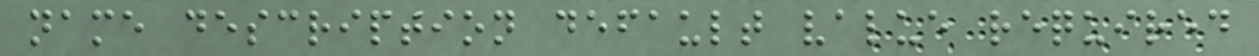name description default value required
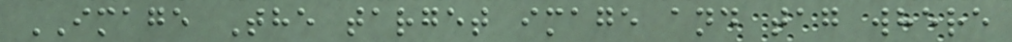IMAGE The target image and tag where
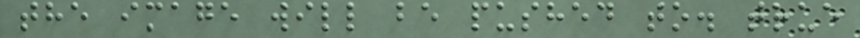the image will be pushed to. true
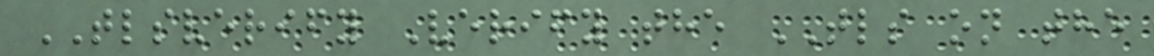TLSVERIFY Verify the TLS on the
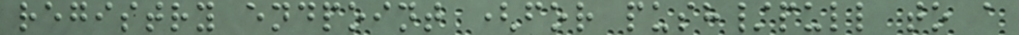registry endpoint (for push/pull to a
